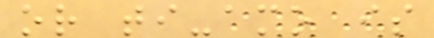or ti-amo is
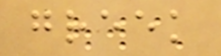greek
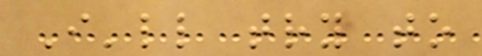I'll try to
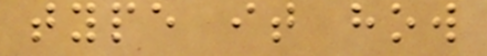type it how
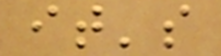it's
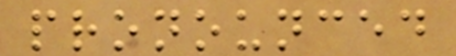pronounced
